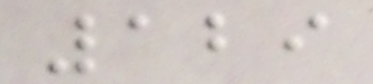129
